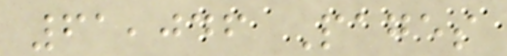61,046 Pages
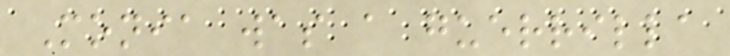Monia was a guerrilla
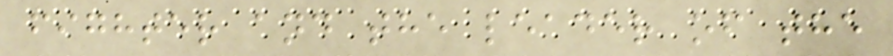fighter and the leader of the
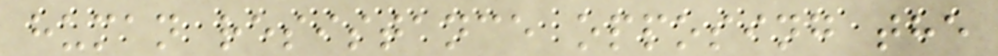human resistance opposing the
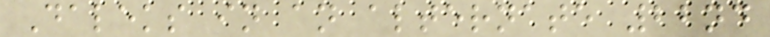Daleks in an alternate 22nd
